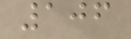106
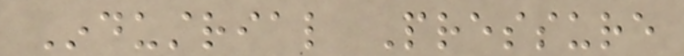Industrial Pressure
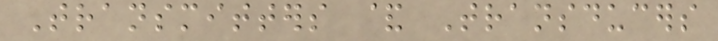Transmitters & Transducers
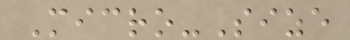Micro-Size
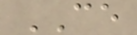CE
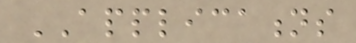APPLICATIONS
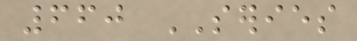660 SERIES
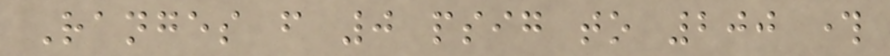Ranges from 0 psig to 200 through
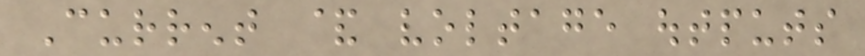Current & voltage outputs
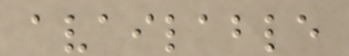available
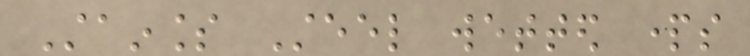Stainless Steel wetted parts
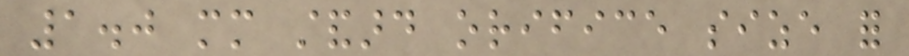1.0 mm standard orifice size for
